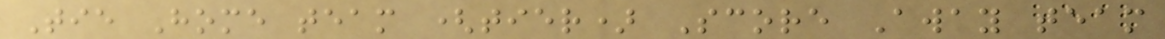Tie Home team (tier) Score Away team
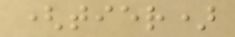(tier)
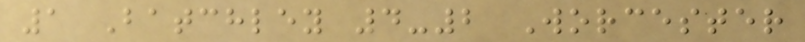1 Batchley 4-2 Worcester
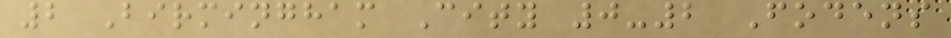2 Birmingham City 0-2 Fodens
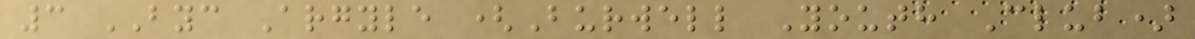3 BYC Argyle (Burwell Youth Club)
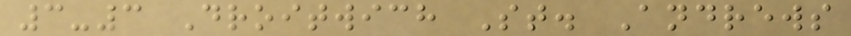3-3 Droitwich St. Andrews
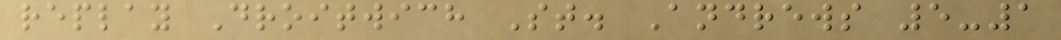replay Droitwich St. Andrews 5-1
